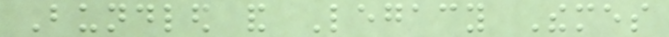Bundled and Legacy Themes
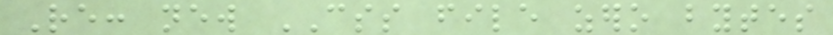Re: new CSS file zero bytes
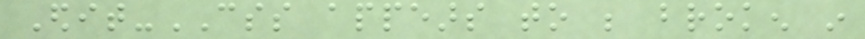Edit-CSS appears to be broken in
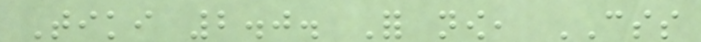Tiki 2.0. For now, CSS
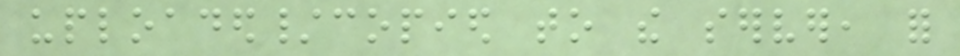uploaded/copied to the server, for
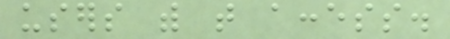users with that access.
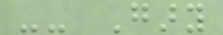-- Gary
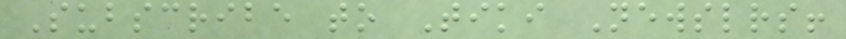Subscribe to Tiki Newsletters!
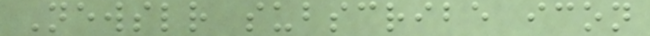Newsletter subscribe icon
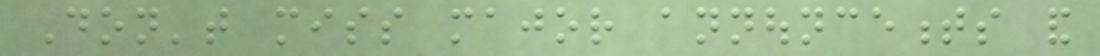Don't miss major announcements and
